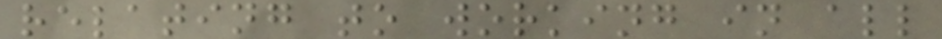relating to working in all
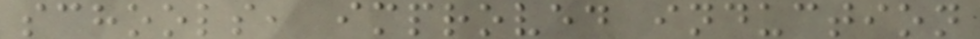schools, improved induction
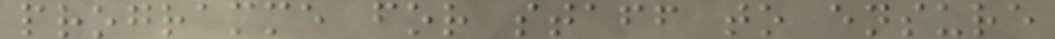programme for staff to ensure
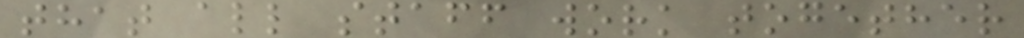that all staff work together
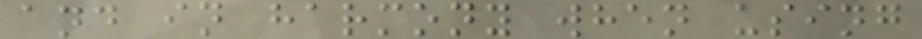and in harmony when using
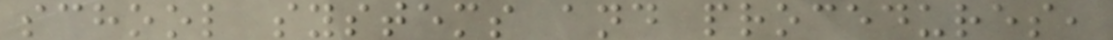school systems and procedures,
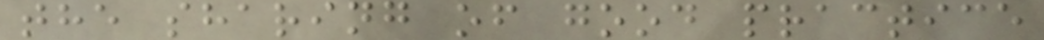the sharing of good practice
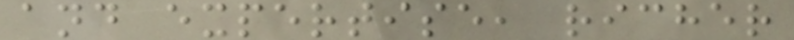and expertise, richer
